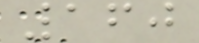160
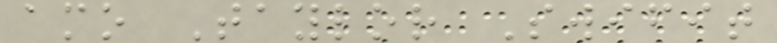amo Taylor Swifit
